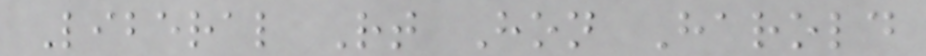Liberal Rt Hon Harold
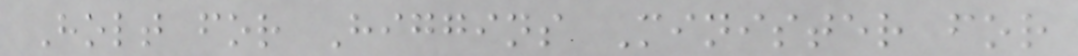Holt for Higgins Minister for
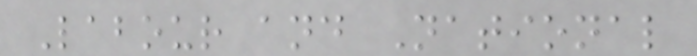Labour and National
